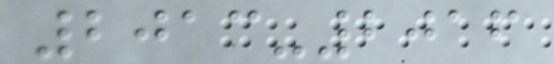2013-2016
